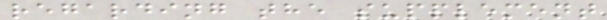regarding the supplement
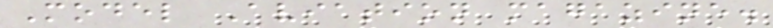Model Aviation magazine.
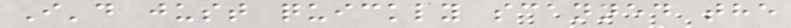I'd just quickly scanned the
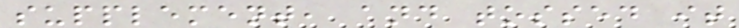supplement, and tossed it
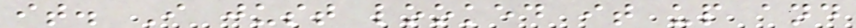it. I just looked it up and
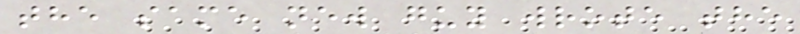the same new guy wrote the
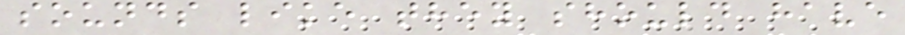sounds like they should have
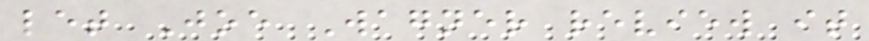let Joe Wagner review it
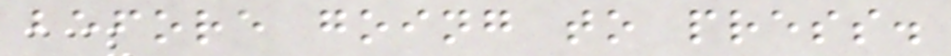before going to press.
